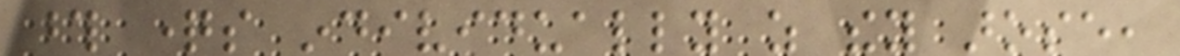those questions individually as they arose,
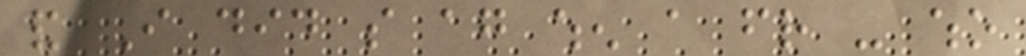and I did so again when a friend - who
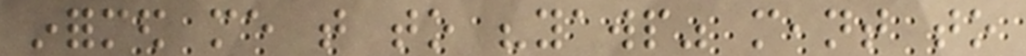informed me that to "yawp" meant to
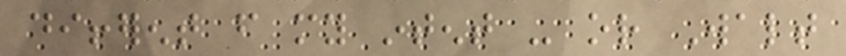different from my intent - or Walt
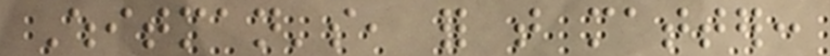Whitman's, for that matter:
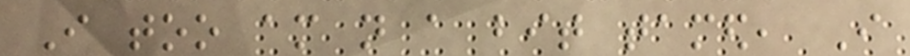I too am not a bit tamed, I
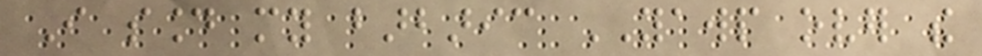I sound my barbaric YAWP over the
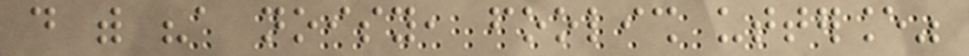do with "a noisy, foolish utterance"
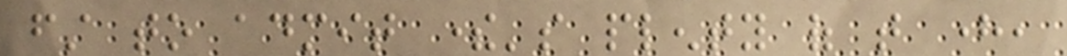first to admit there's plenty of that here,
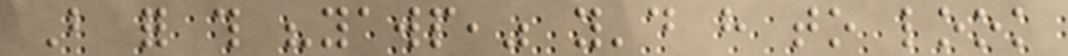But for this "yawp," you'd have to look
